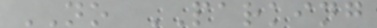NO PARKING
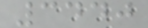3440
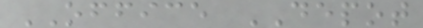OFFICE DEPOT
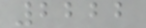2222
